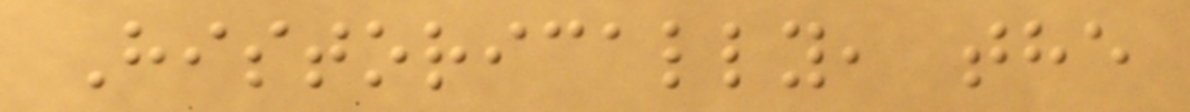Historically, the
